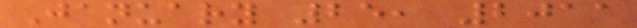January 25, 2011
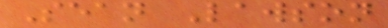Sean Lawson
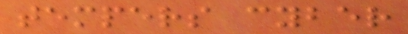tempers cyber
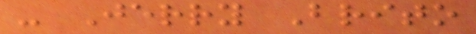- Jerry Brito
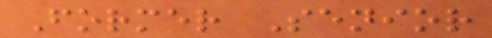Former Senior
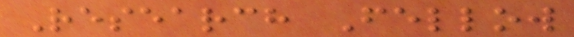Research Fellow
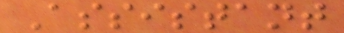Assistant
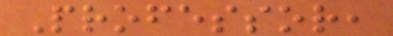Professor,
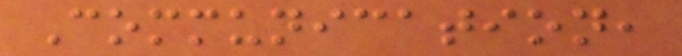Communication,
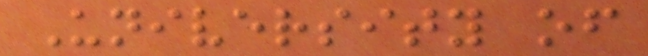University of
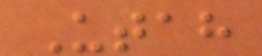Utah
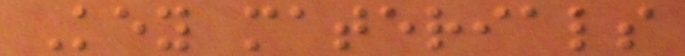Key materials
